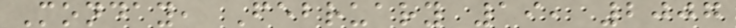Monday, February 19, 2007
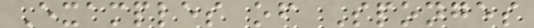Examples of Sponges
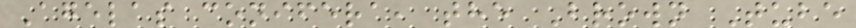Agelas conifera, the Brown Tube
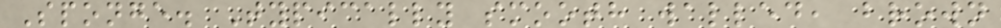Sponge. Typically smooth walled, brown
